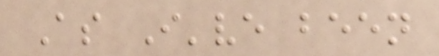As I've been
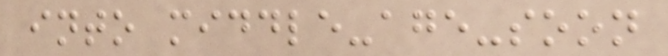into middle-age-soon
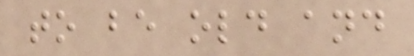to be old and
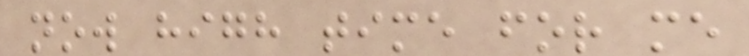now high time for me
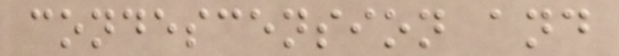condescension and
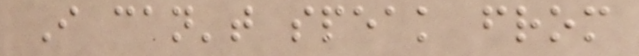I can't speak from
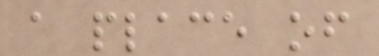a place of
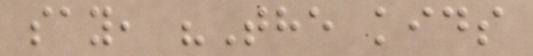say, "The kids
